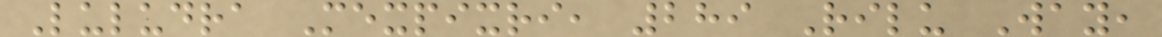Luludra Mexpixri, 289 Rilu Way,
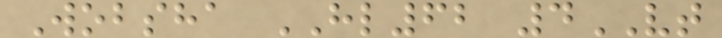Wobsha HL62 4VT
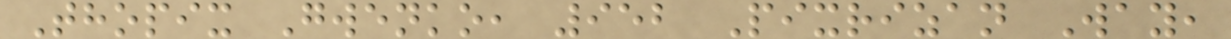Thopix Gwenko, 952 Pixrizan Way,
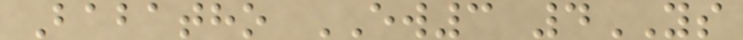Babatho EW3 4YS
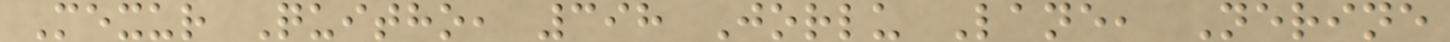Mexur Quitho, 398 Jorlu Lane, Nerine
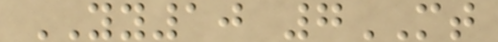YY10 7MT
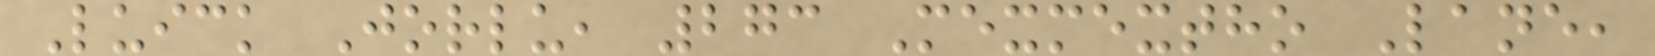Luick Jorlu, 273 Mexmextho Lane,
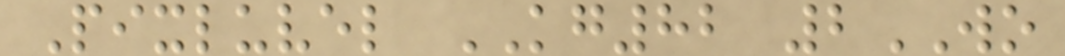Pixluvel KG82 2WO
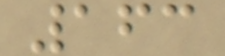163
